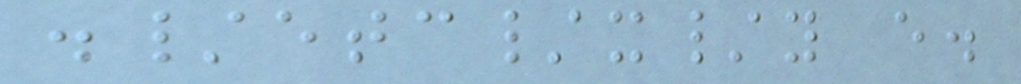./etc/x/y e.
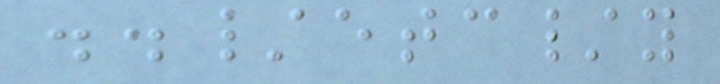../etc/y
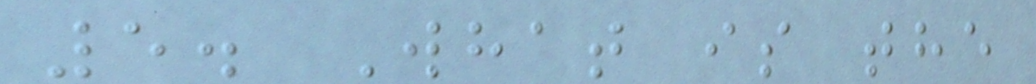5. What is the
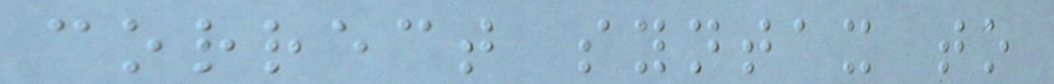correct syntax to
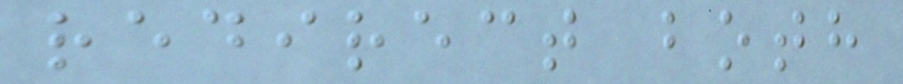redirect both
